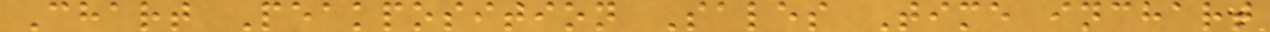Chart Peakposition Sales Time inchart
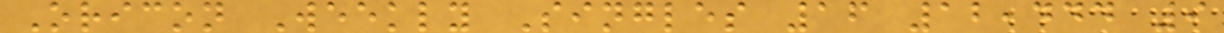Oricon Weekly Singles 16 12,444 9
